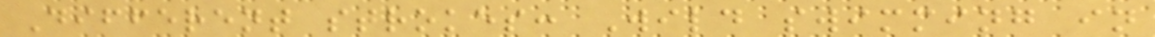Different strokes: Wild swimming in
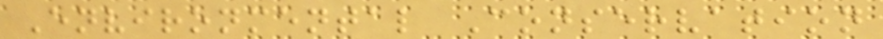Environmental Conservation
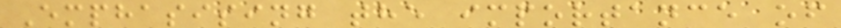Emphasising the importance of
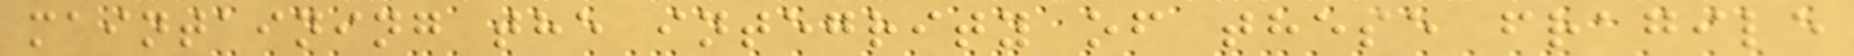maintaining the integrity of these fragile
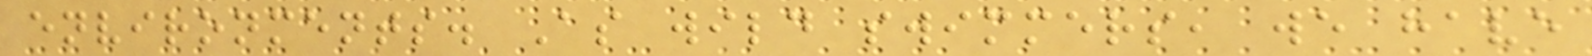environments. As wild swimmers, we have
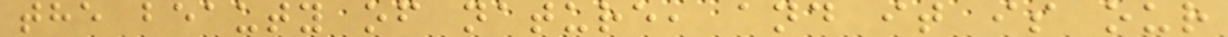the beauty of nature, and it is our
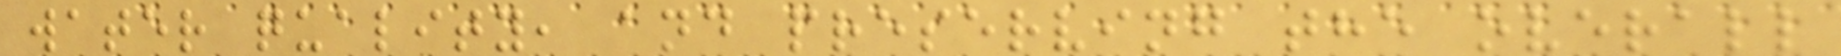water quality, and preserving the overall
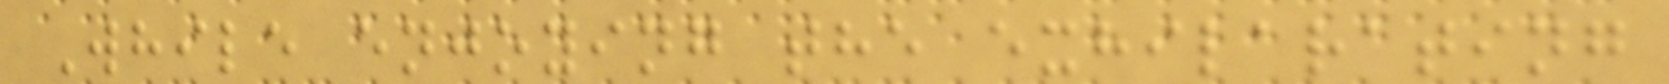While enjoying the exhilarating
